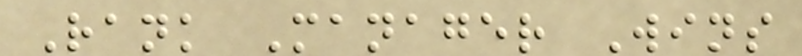Rank Manager Wins
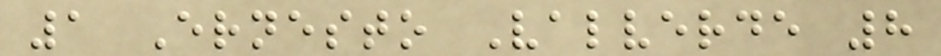1 Ernesto Valverde 8
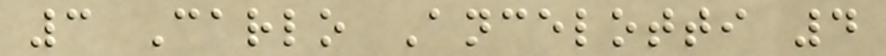3 Carlo Ancelotti 4
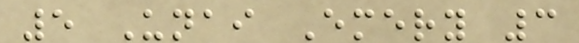5 Unai Emery 3
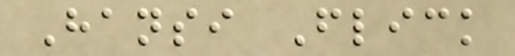Hansi Flick
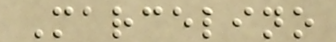Marcelino
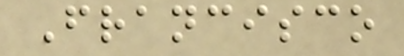Francisco
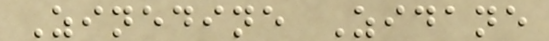Zinedine Zidane
